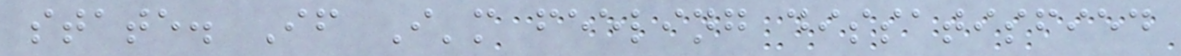state. If I'm feeling dissatisfied
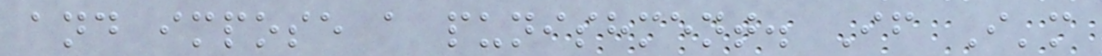and impose a punishment. If I'm
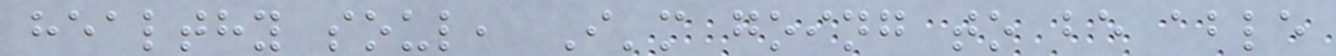healthy soul, I'm going to be able
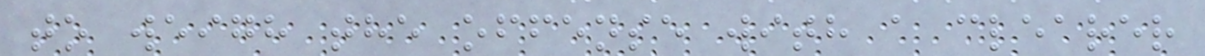to weigh the offense with a clearer
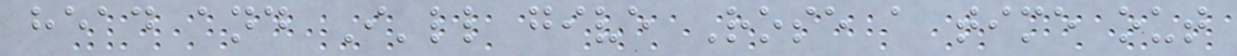head and I'll give Rose a time out
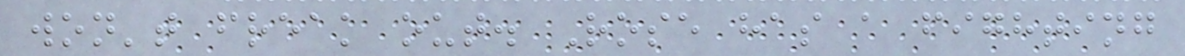won't freak out. Rose has a fighting
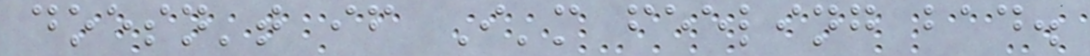doesn't if I'm feeling bad.
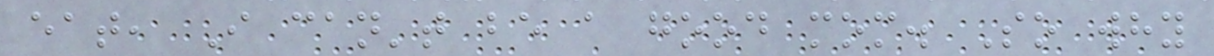eat, I can't be a good mom. So why
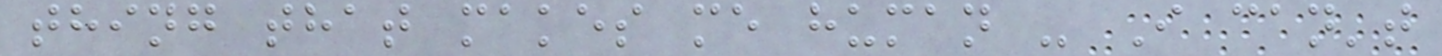thing that makes me human - I can't
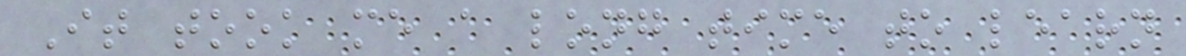It took me a long time to learn
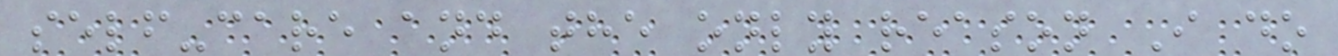self-care and the only reason I do
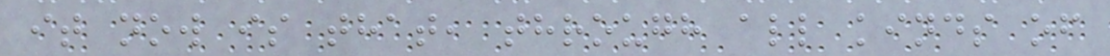it now is that, through all kinds of
